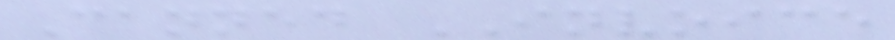Canned INVOICE
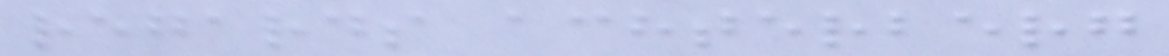regards achterberg
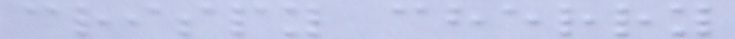crispy cherry
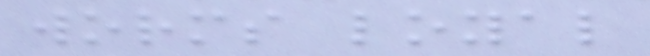worms loyal
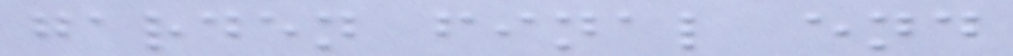garden final end
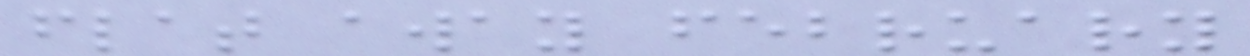flat away february
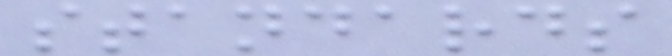standards
